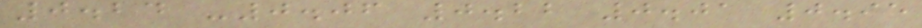0.24 -0.06 0.22 0.01 0.95
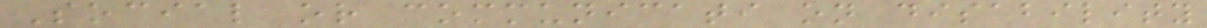Social or communicati on disability
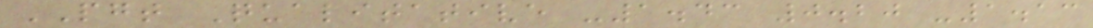PGT Qualitative -1.43 0.20 -1.13
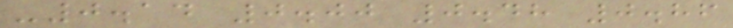-0.14 0.00 0.48 0.86
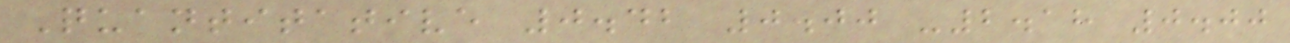Quantitative 0.42 0.00 -2.18 0.00
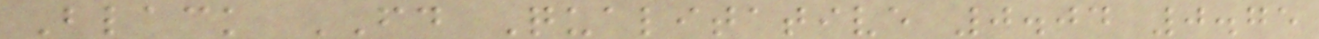Black FD Qualitative 0.04 0.75
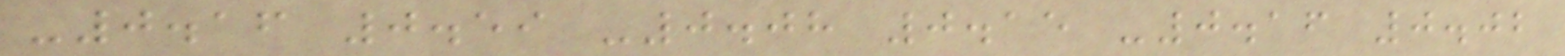-0.16 0.59 -0.08 0.15 -0.16 0.02
